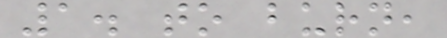1. to burn,
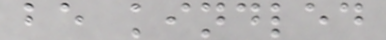be kindled
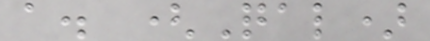a. (Qal)
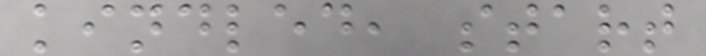kindled, start
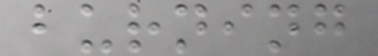burning
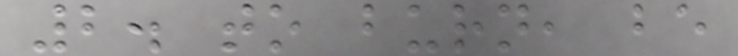2. to burn, be
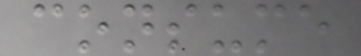consume
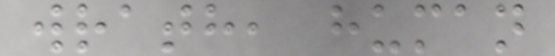wrath, human
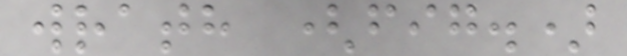wrath (fig.)
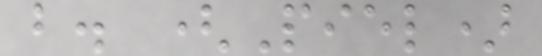b. (Piel)
